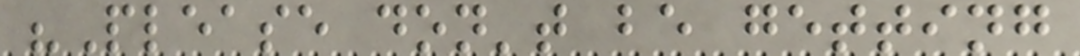"Please don't be getting
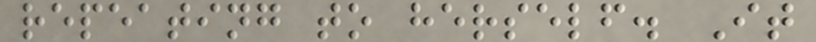repeating to herself. It
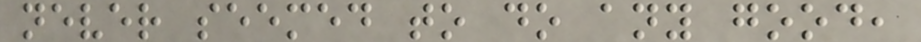never seemed to do any good,
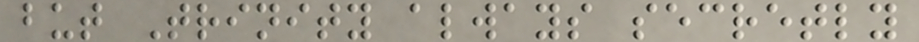but Trinity always secretly
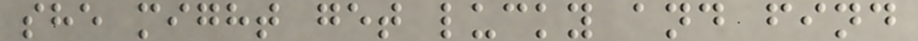she might get lucky and find
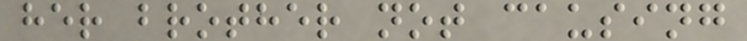her brother not causing
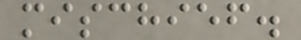mischief.
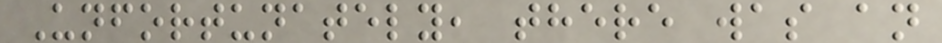Unfortunately, there was an
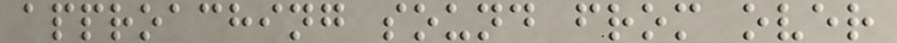approaching sound from over
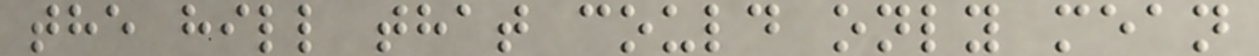the hill that could only mean
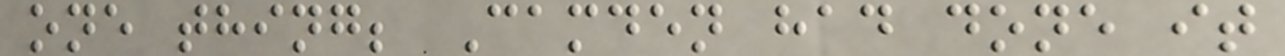one thing; Camden had done it
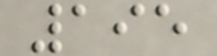195
